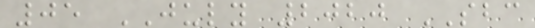05 JULY 2020 SBC
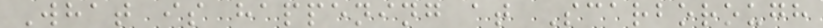What is happening at Scarborough
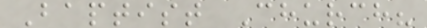Baptist Church?
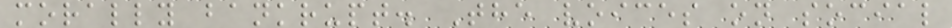morally bankrupt. The voices on social
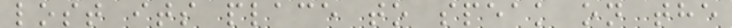lost its place to speak on the
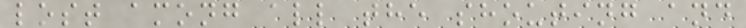lost among all the shouting and
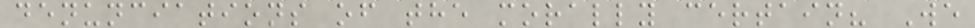denunciations of the morally certain? We
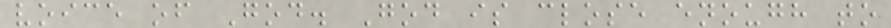voice of God. God is close enough to
